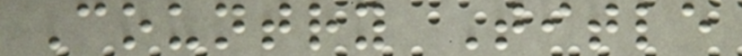Country Title
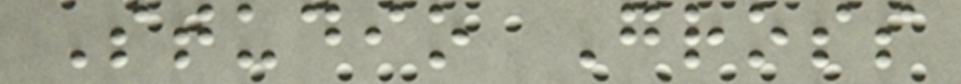Studio Gross
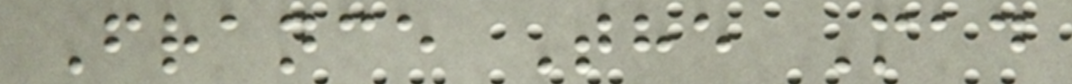France The Mad
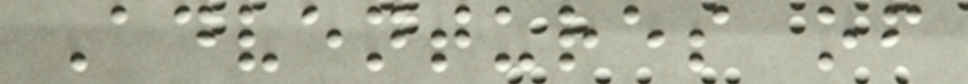Adventures of
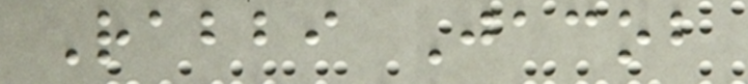Rabbi Jacob
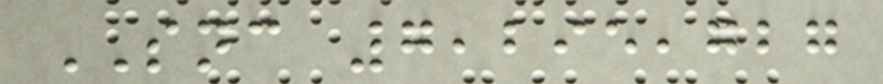SNC 7,295,727
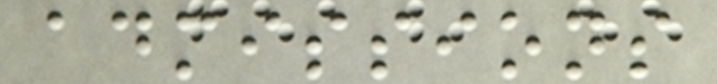admissions
